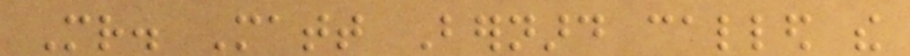Mr. Matt Bernard called the
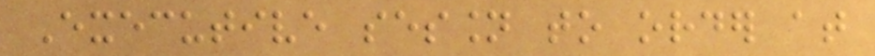Executive session to order at
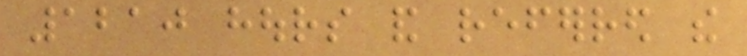1210 hours and referred the
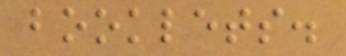booklets.
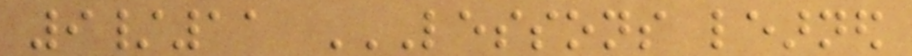9/11 LESSONS LEARNED
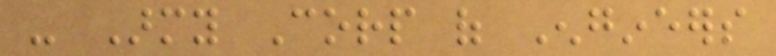- Army Corp of Engineers
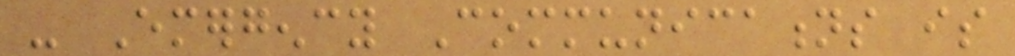- Emergency Communications is
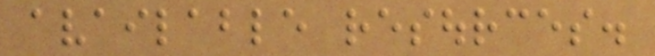available resources.
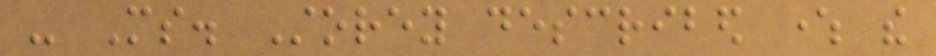- Ms. Storey described where the
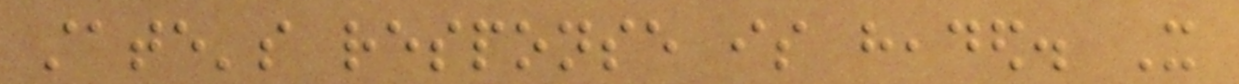state's response is headed. It
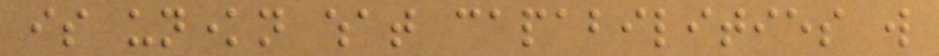is unknown what capabilities will
